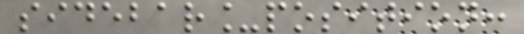sidebar_position:
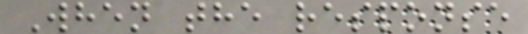When the response
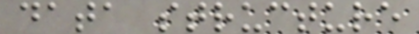data structure
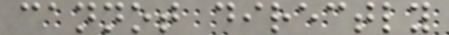cannot directly
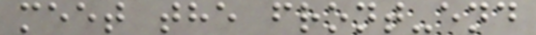meet the front-end
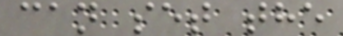can set the
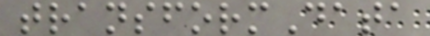transformData
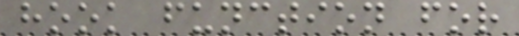hook function for
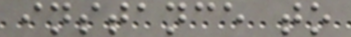instance to
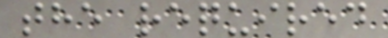the required
